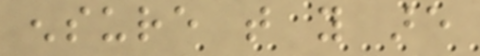ensure that you are
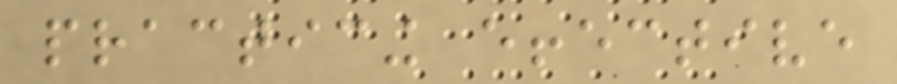practicing effective
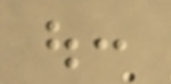out:
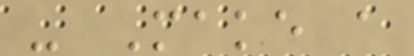- Make a
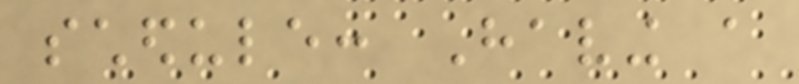schedule: Having a
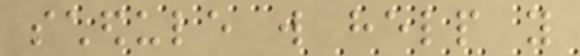schedule will help you
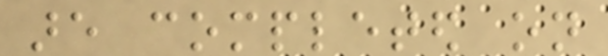are completed on
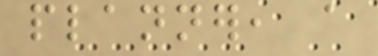planner, a
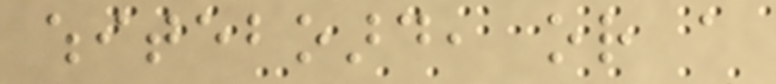whiteboard, or a
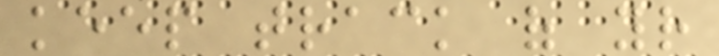keep track of your
